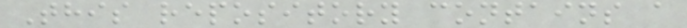This repository contains a
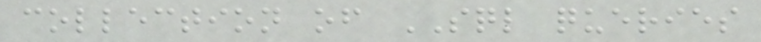collection of SQL queries
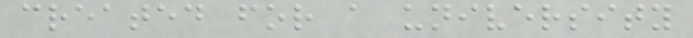created for a university
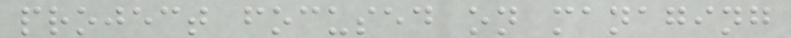project focused on managing
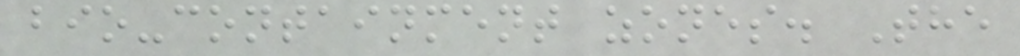bio-containment zones. The
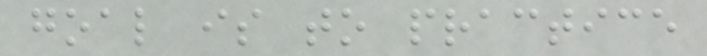goal is to practice
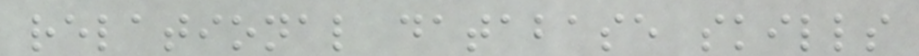relational database skills
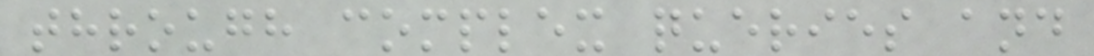through complex queries and
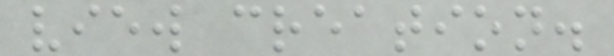view creation.
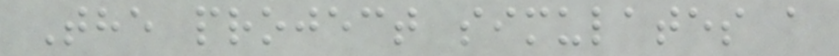The project simulates a
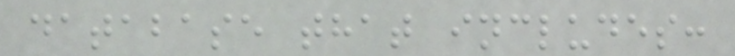database that includes:
